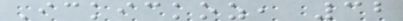Ickickoz, 32
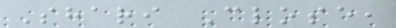Shari Close,
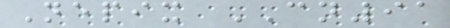Nepix CN91
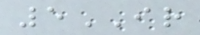5IR
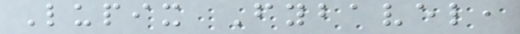Lupix Fybavel,
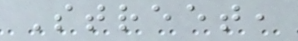Street,
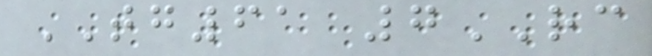TG61 7RC
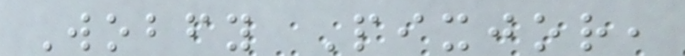Wobfy Pixjor,
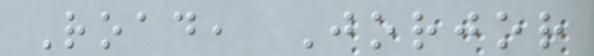Road, Jorjor
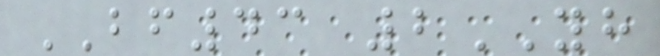BF43 2YH
